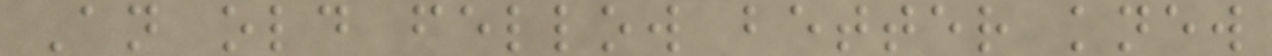An old fellow better knew
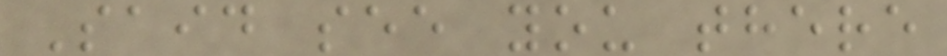Said see you there
